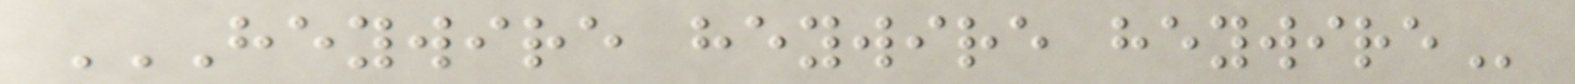HEYWIRE HEYWIRE HEYWIRE
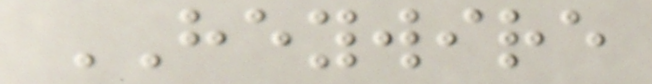HEYWIRE
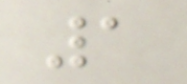1
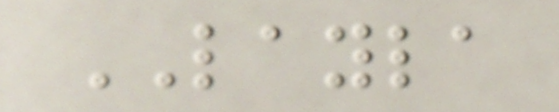LAYLA
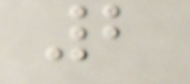2
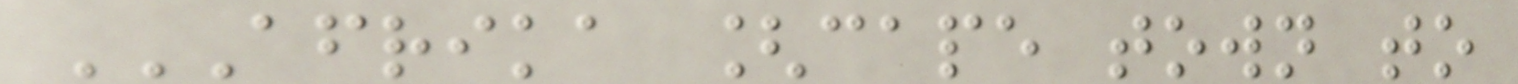AFRIKA [CAPE TOWN TO
